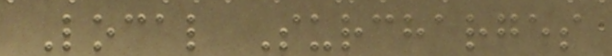Local Surcharges
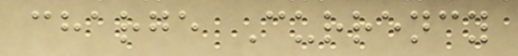charge Currency
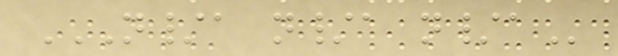N/A N/A N/A
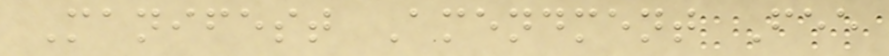Manifest Amendment Fee
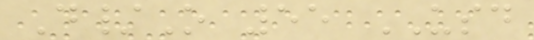D/O 55 USD
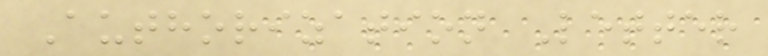Authorization Letter
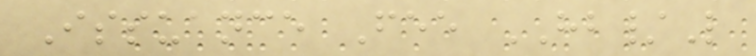Issuance Fee HB/L
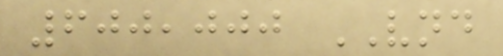600,000 VND
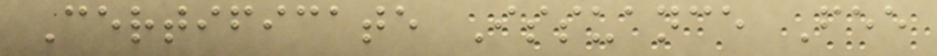Certificate Issuance Fee
